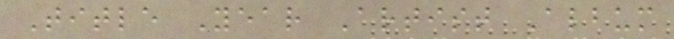Title Year Artist Album
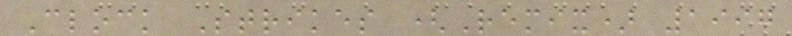Clock Strikes (Remix) 1997
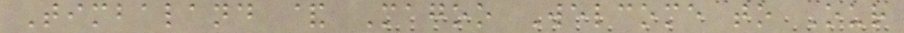Timbaland & Magoo Welcome to Our
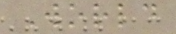World
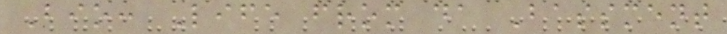Bio: Life from da Bassment
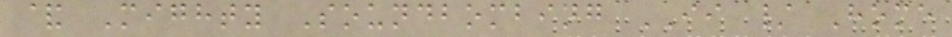& Mighty Soundbombing II / Home
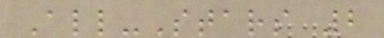All-Stars 2
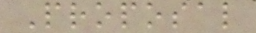Proposal
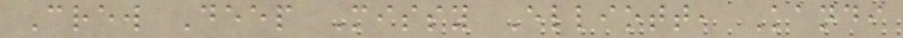Crew Deep Missy Elliott, Kandi
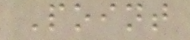Point
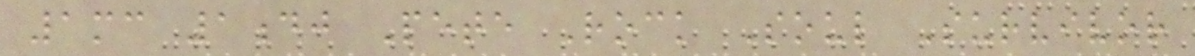1mc 1dj Pete Rock Soul Survivor
